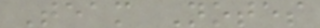Team Notes
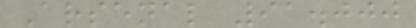Arsenal 91.000
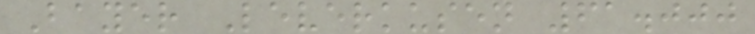Bayer Leverkusen 61.000
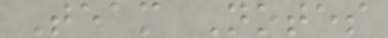Team Notes
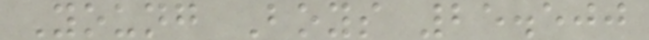Young Boys 25.500
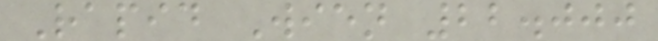Rapid Wien 22.000
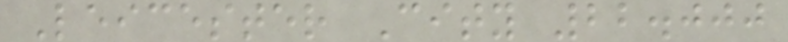Leicester City 22.000
